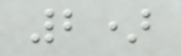2)
